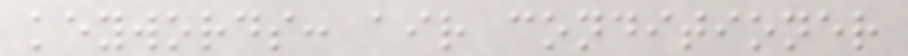keywords: air conditioner
